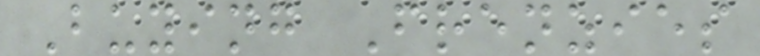Buying Frenzies
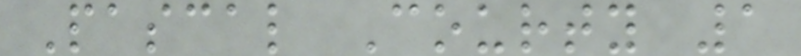Pascal Courty 1
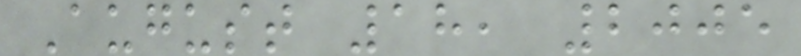August 18, 2005
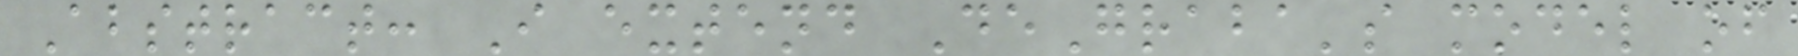Abstract: I extend DeGraba's model of
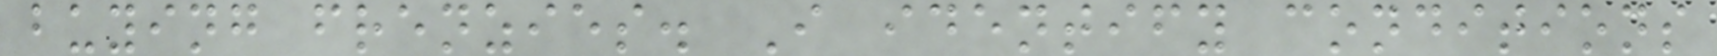buying frenzies. I identify conditions
